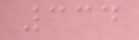334
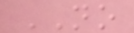NO
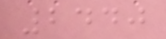2440
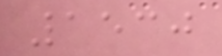1530
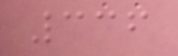336
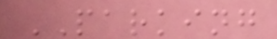PARKING
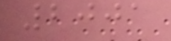2001
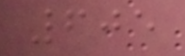605
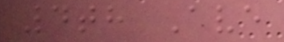4th Ave
